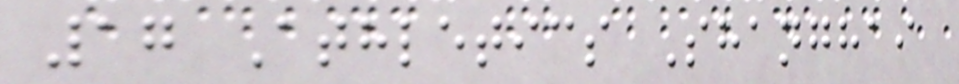17 Athletics Shanghai
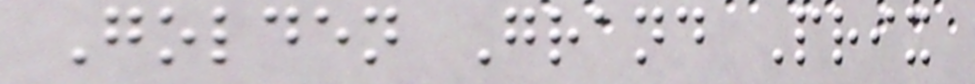Golden Grand Prix
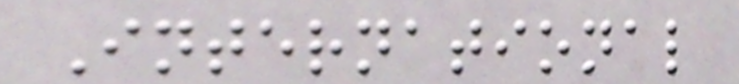International
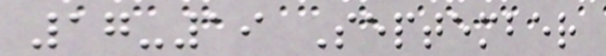17-19 September
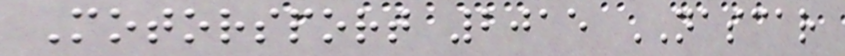Motorsport 2015 NASCAR
